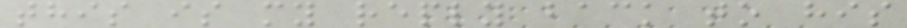this is my reply back to his
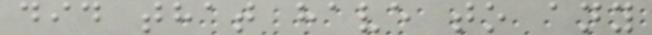did that have to any
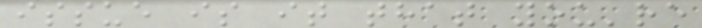issue is it that you're
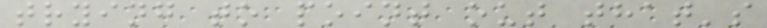trying to point out that's
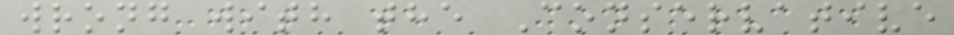wrong with the Conservative
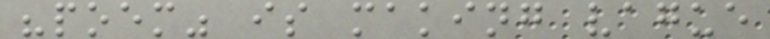"poem" is making vague
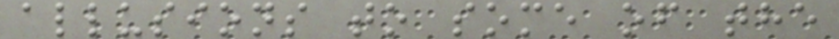allusions to some of the
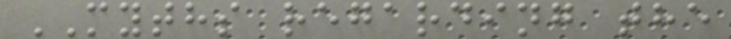MYTHS regarding the
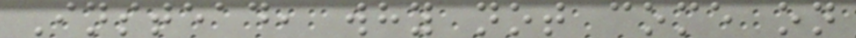Instead, why not come on
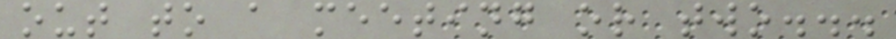out to a meeting or two...
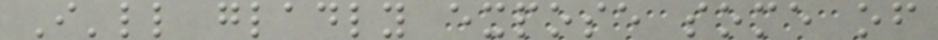I'll gladly expose some of
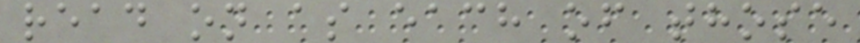read on as each of those
